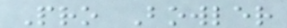Pro Bowler
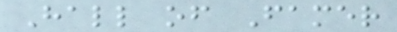Hall of Famer
